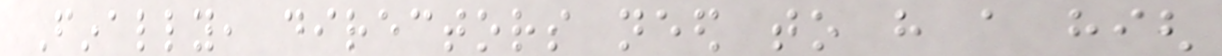Finally, directors need to have a high
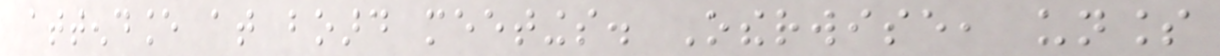attendance at board meetings. Otherwise, unless
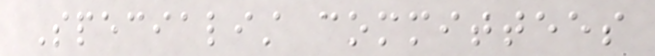Specialist committees
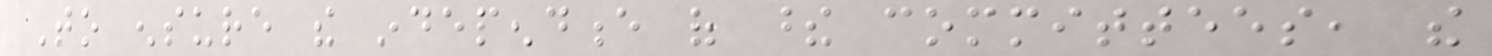To ensure the independence of these committees, the
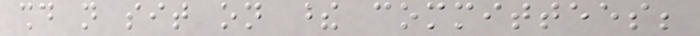should not sit on these committees;
